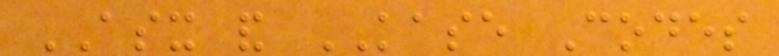ASX and KASE Codes
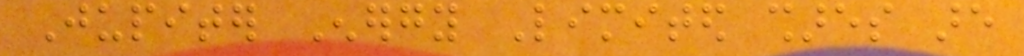Jupiter Energy Limited shares are
